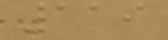119
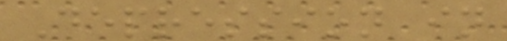Depression in
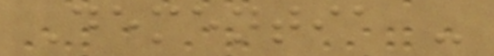Dementia -
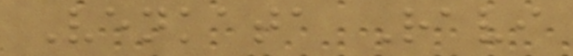Venkata Ravi
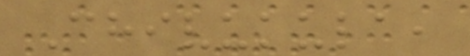Chivukula,
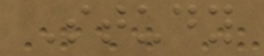Study
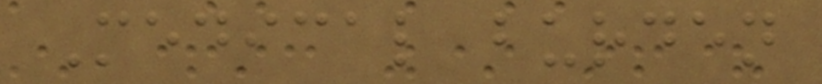Medical burden
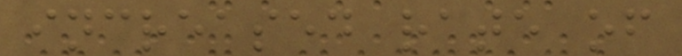increased rate of
